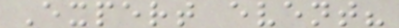Expert event?
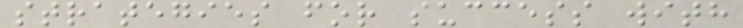strategies for success with
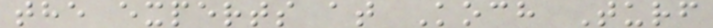the experts at Koch Turf
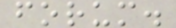forum.
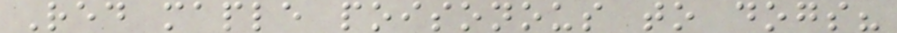Red maple poisonous to dogs?
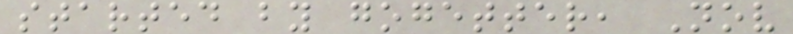started by gogetter, Nov
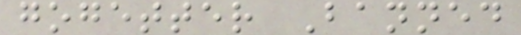gogetter Banned
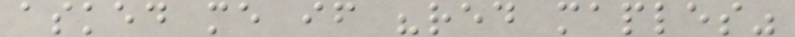asked me if "red maples"
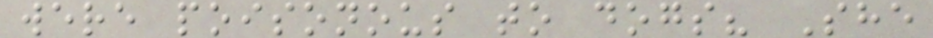were poisonous to dogs? She
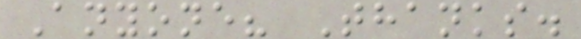Anyone? Thanks.
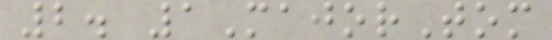2. 1MajorTom
